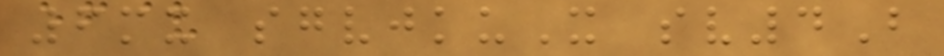6mx sgvjkuX sv4B
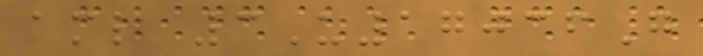aml 3U17036G
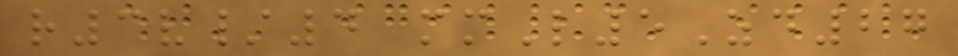r3v/4 mmL5Zd27
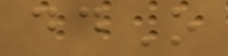ddO
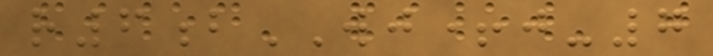r6bWJ+j-7
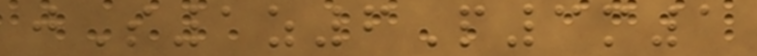jS1z6P3m1
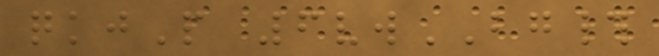qkjP 6vwBG#
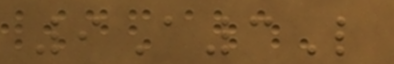9A3L
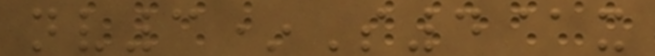nv3*S4@x
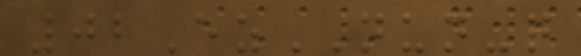02EzNUN-q
